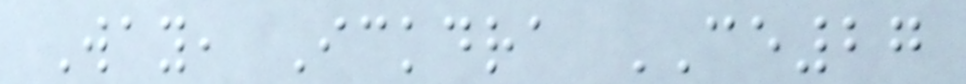Way, Ickdra CE27
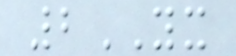2YX
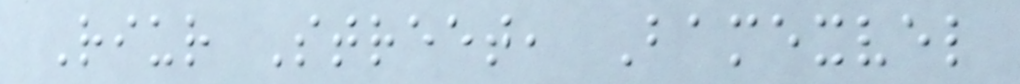Riur Street, Bamexvel
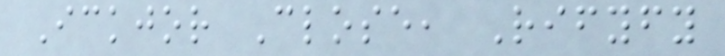Ickjor Close, Rifyfy
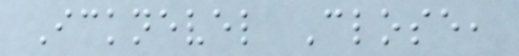Icknevel Close,
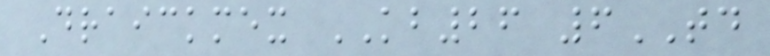Draickmex KB26 6TD
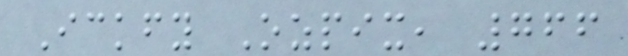Ickfy Ozpix, 766
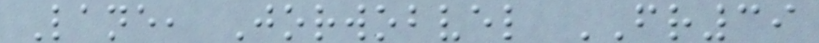Lane, Jorwobvel FR39
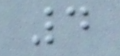4
